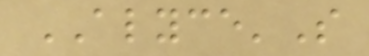ALYCE'S
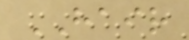HAIR
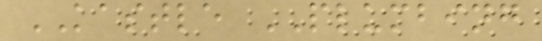KASTLE PLUMBING
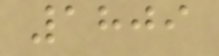1809
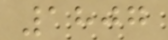1807
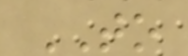TO
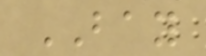BAY
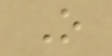O
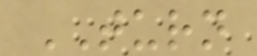TURN
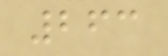263
